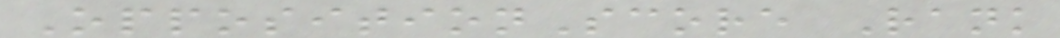OppositionScore Rank
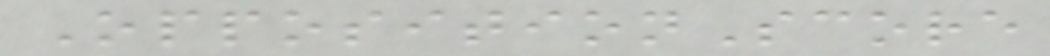OppositionScore
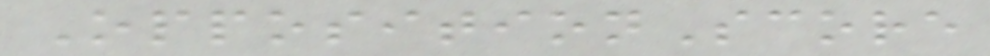OppositionScore
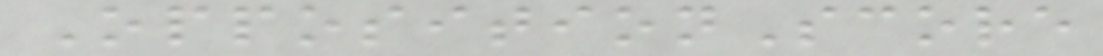OppositionScore
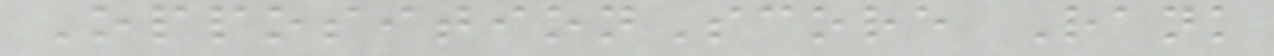OppositionScore Rank
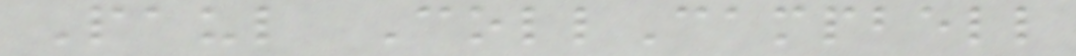Paul CollCampbell
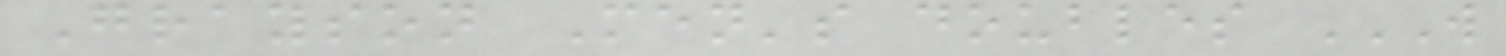Grayson Men's doubles W
